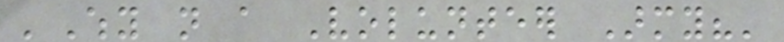'Why not a Volunteer Army?'
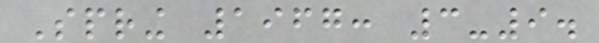Spring 1967: 3-9.
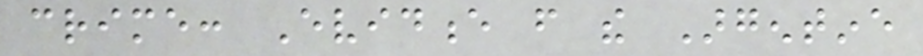crime: Evidence from the Argentine
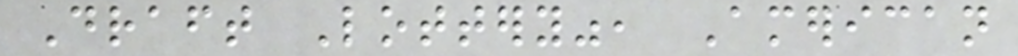Draft Lottery", American
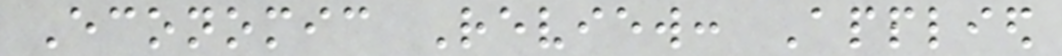Economic Review: Applied
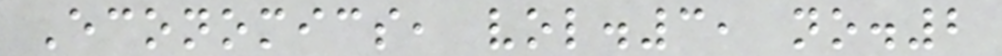Economics, vol.3, no.2
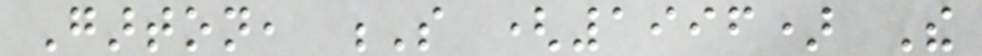Garton, S (1996) The
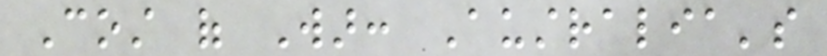Cost of War: Australia's
